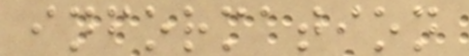information
